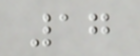17
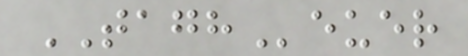TAGHeuer
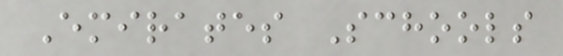Emirates Schools
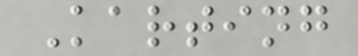Karting
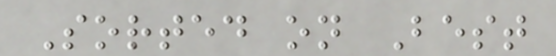Sorted on Best
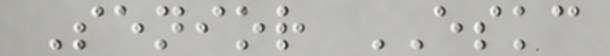Senior ESKC
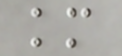km
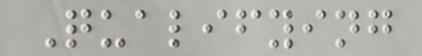Qualifying
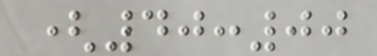(40:00
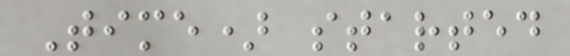Time) started
